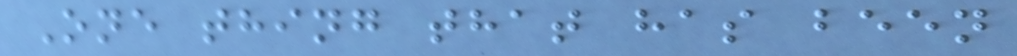One thing that has been
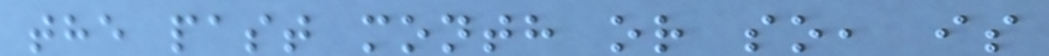the past month or so, is
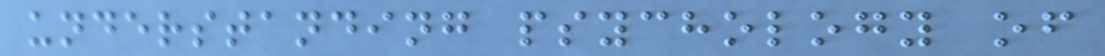understanding psychology of
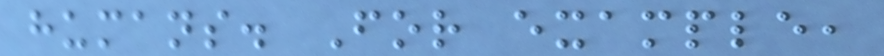humans. For example,
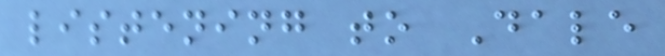listening to Dale
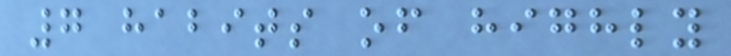7 habits of highly
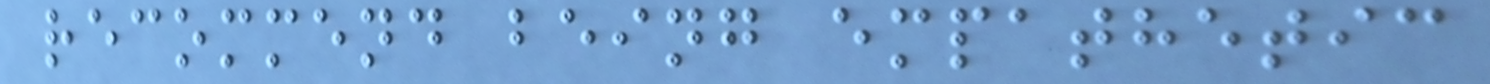recommend being empathetic
